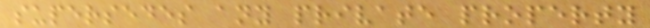supersedes any private property
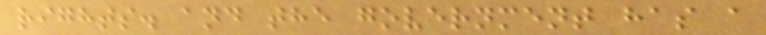rights. and the government has a
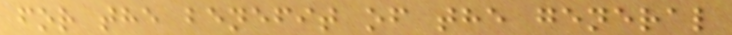for the benefit of the general
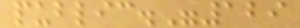public."129
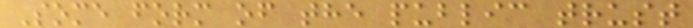Some form of the public trust
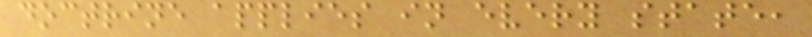doctrine applies in every state,
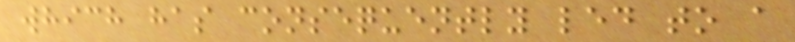which has consequently led to a
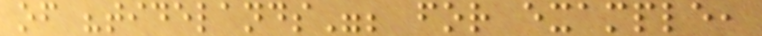of "tidelands"; for example,
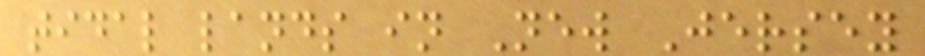tidal lands in New Jersey
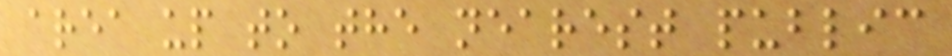area up to the nearest public
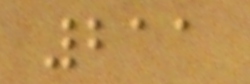211
